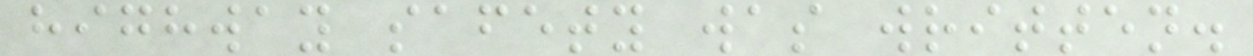highway safety was written.
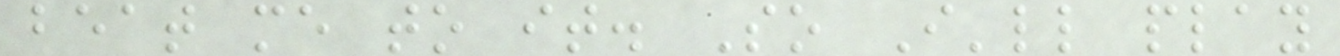beat me to it. So I'll play
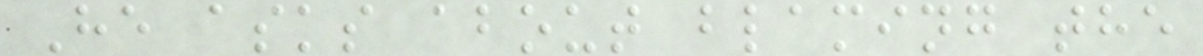He asks about blaming the
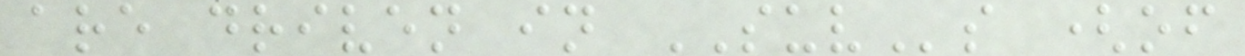are driven in SUVs (of
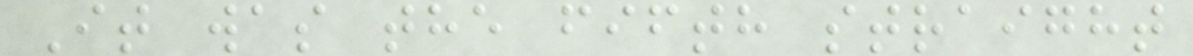It was the fifth straight
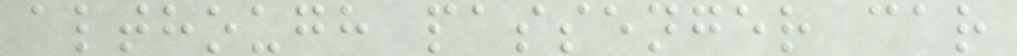although passenger car
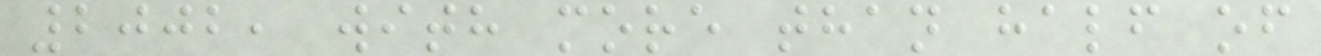2002, with more than half of
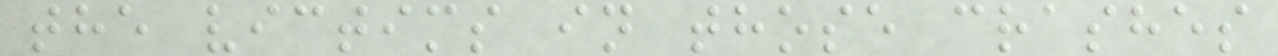the victims in those crashes
